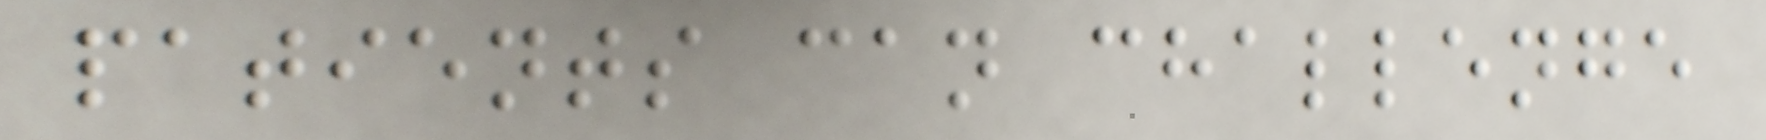patients can challenge
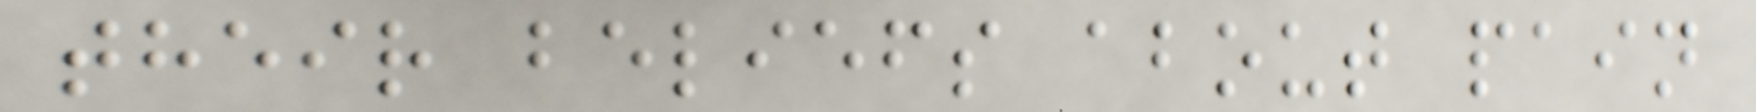their beliefs about pain
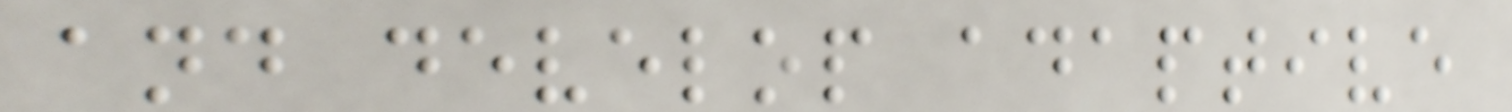and develop adaptive
